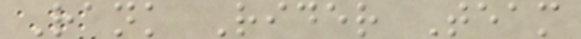Rank Rider Team
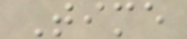Time
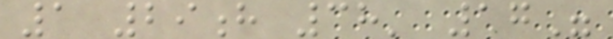1 29h 38' 17"
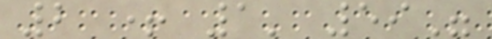2 + 1' 59"
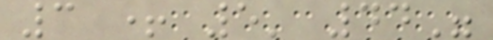3 + 5' 44"
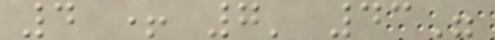4 + 7' 43"
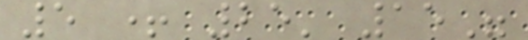5 + 25' 15"
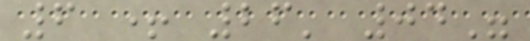6 + 26' 04"
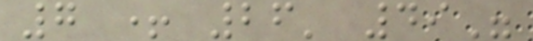7 + 26' 49"
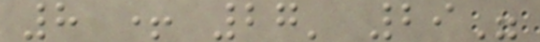8 + 27' 29"
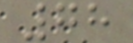78
